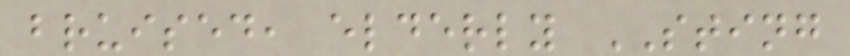bruised, elderly STING
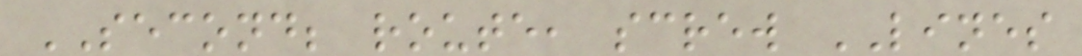SECOND; route, screw LINES
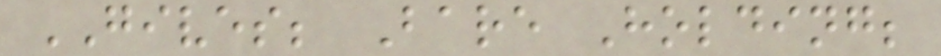GIVES; Bare Holding;
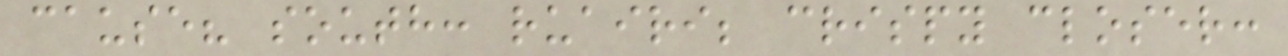cause? south: ruairi; crispy closer:
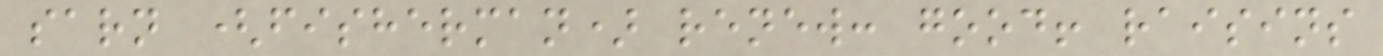sarn (fisherman) renew: good! raisins
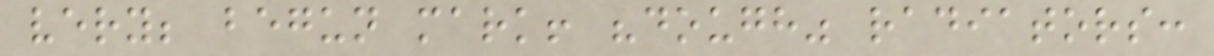very; begun mark! "dough" radiators:
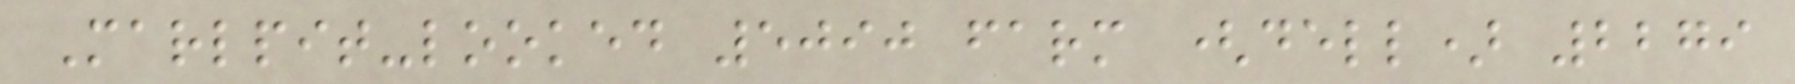Marlpit-looked 5090 farm (dell) 2279
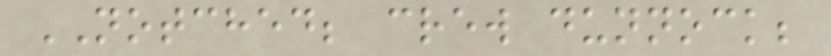NOTCHED; crew dunnock;
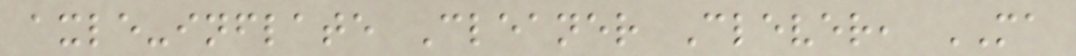axle-inflate Cleaner Clever, MA
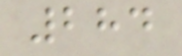284
